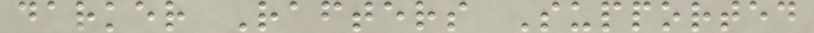darker Rafters Supported
